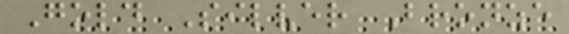Gold Silver Bronze
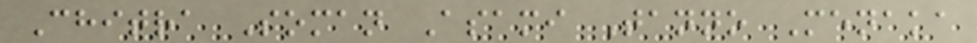Chitra Soman Asami Tanno Menaka
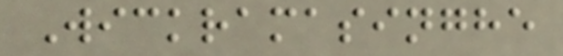Wickramasinghe
